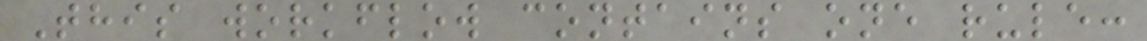This workflow contains one rule:
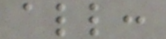all:
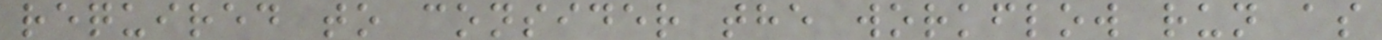required to consider the workflow run as
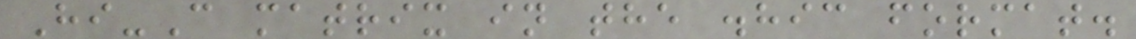Hi-C matrix in the .hic format.
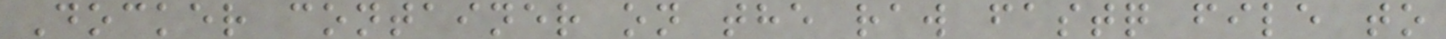Docker container on the raw fastq file to
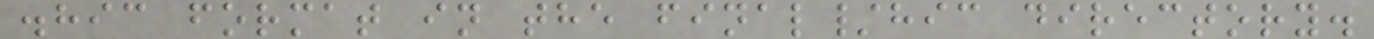.hic format in the final/hic directory.
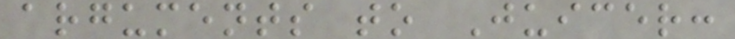arguments to Juicer:
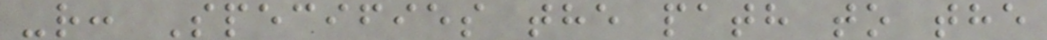-r: Specifies the path to the
